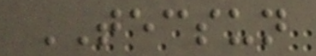TECSUN
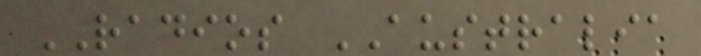RADIOS AUSTRALIA
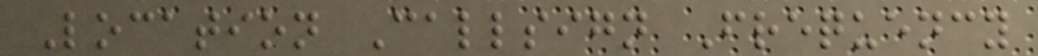Location Callsign Frequency
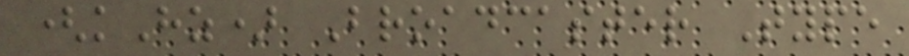(kHz) Broadcaster Type
